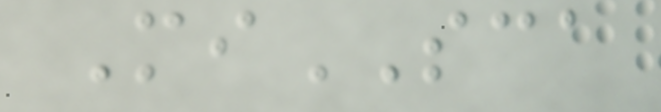MiSCA
